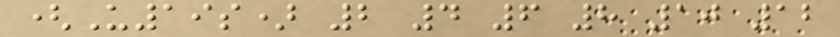(U19s) 2 4 6 8 10 12
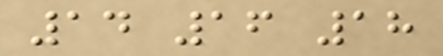14 16 18
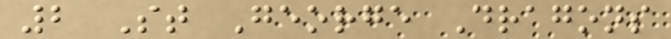2 St George Dragons
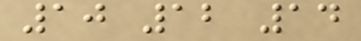10 12 14
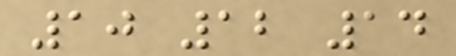10 12 14
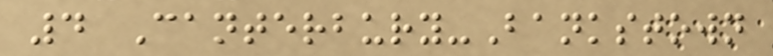4 Canterbury-Bankstown
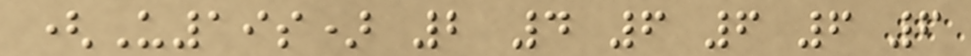(U19s) 2 4 6 6 6 6
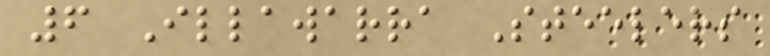6 Illawarra Steelers
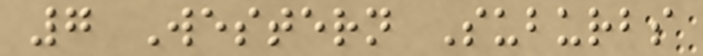7 Western Suburbs
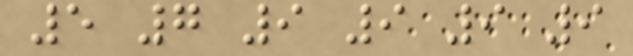5 7 9 9 9 9
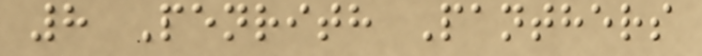8 Penrith Panthers
